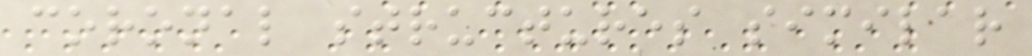coronal structures similar
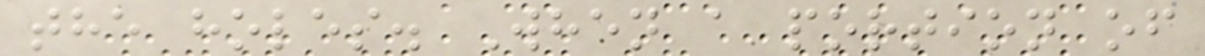the holes. When a portion of
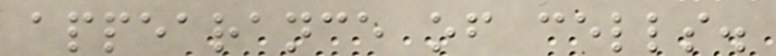appearance of cells.
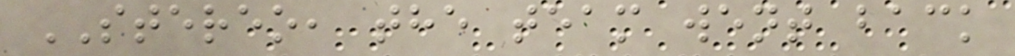STEREO, the team went back
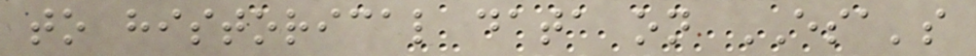to historical data on ESA's
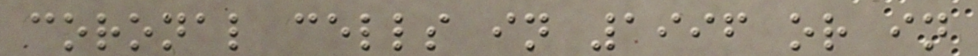coronal cells in 1996 or in
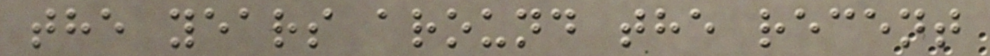the years around the recent
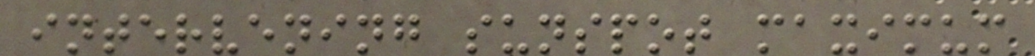intervening sunspot maximum
